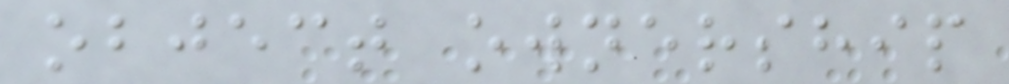object ownership
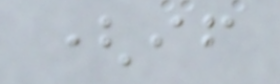(if
